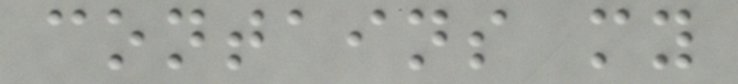contains my
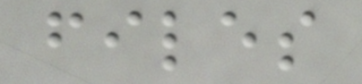files
